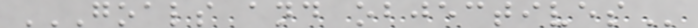GOALS AND OBJECTIVES
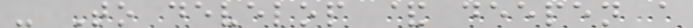- To develop & deepen a
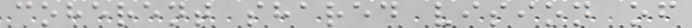coherent shared vision of
